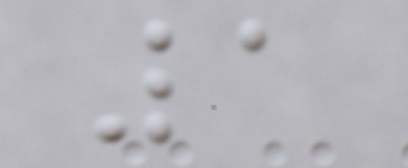1
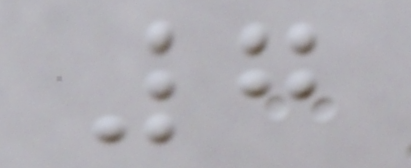7
